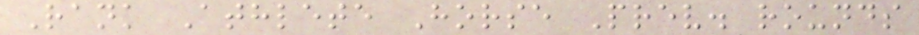Rank Athlete Horse Prev. rounds
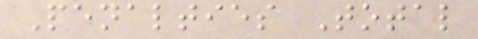Penalties Total
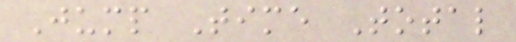Jump Time Total
